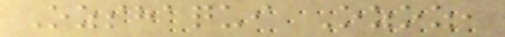Ozshaqui Ozoz,
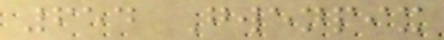654 Gwenpix
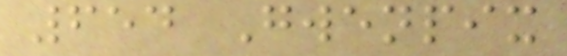654 Gwenpix
